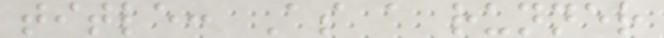title: As a runner
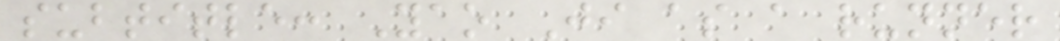subtitle: Yao Ji as a runner
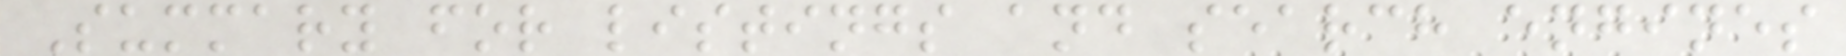Summary for listings and search engines
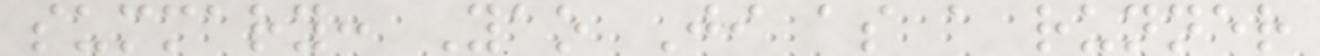summary: Yao Ji as a runner
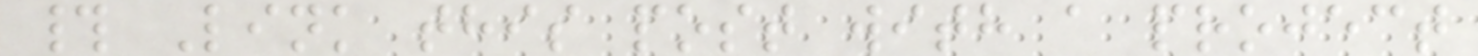# Link this post with a project
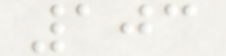103
